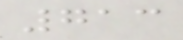713
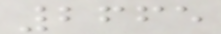2665
